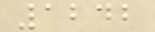1242
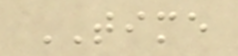TIME
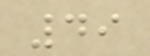49
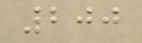200
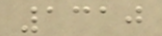1310
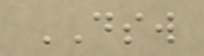DSW
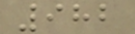982
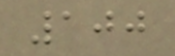100
